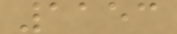1153
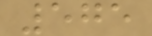575
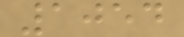1054
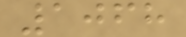1068
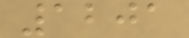1201
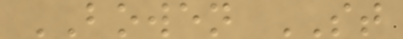BOWEN ST
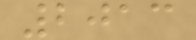2013
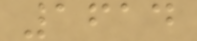1614
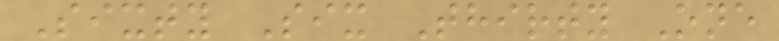Sixty Six Thirty One
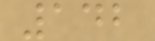142
